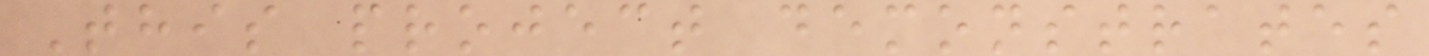This project demonstrates
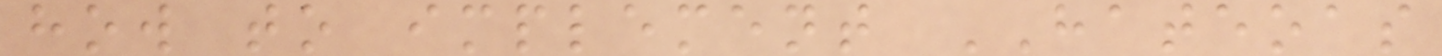how to implement HATEOAS
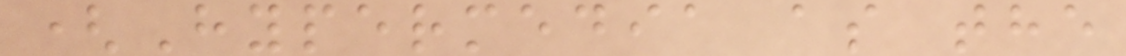(Hypermedia as the
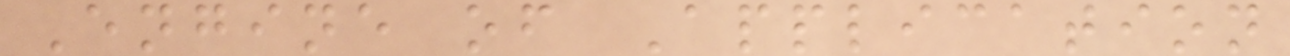Engine of Application
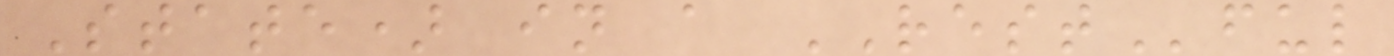State) in a RESTful
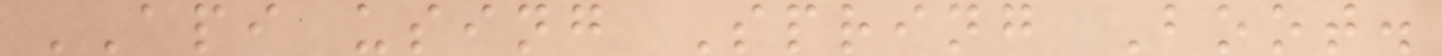API using Spring Boot.
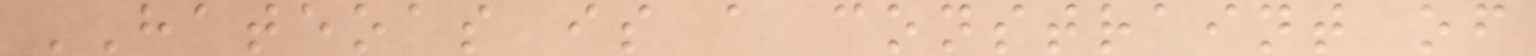HATEOAS is a constraint of
